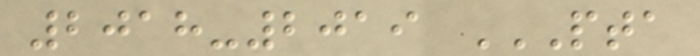2018-2019 PTA
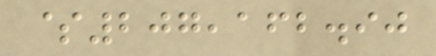$207,162.90
